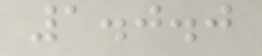1.0.0
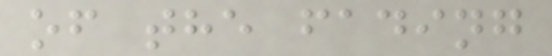of the fading
